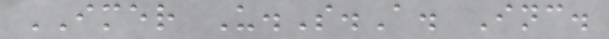IMER U.S.A. Inc.
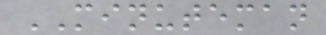MINUTEMAN
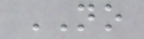NO
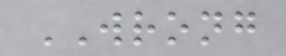WRONG
